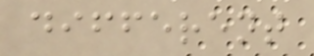different
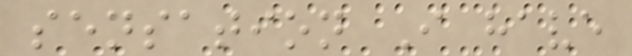sensation I have
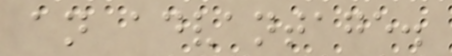an advantage.
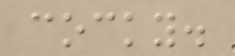cocky.
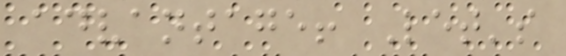advantage! Let's
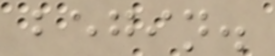begin.
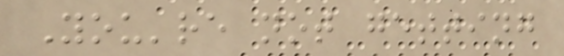You're not getting
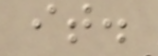it.
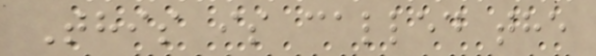This is called the
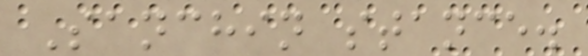Sanchin stance.
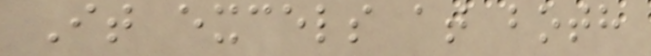It excels at both
